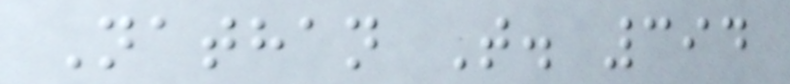Nathan T. 394
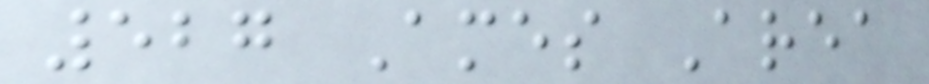527 Ames Area
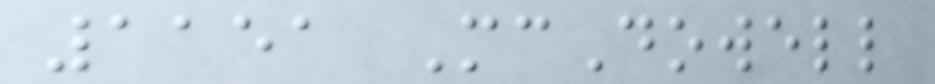1151 McDowell
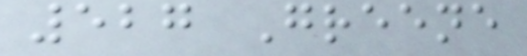527 Greene
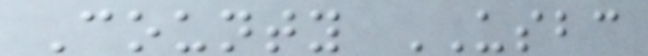County USBC
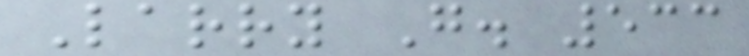Larry G. 533
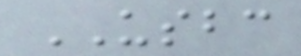USBC
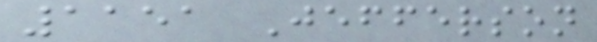1151 Jefferson
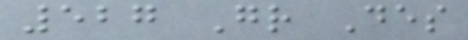527 Gr Des
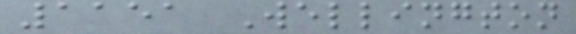1151 Wellington
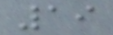19
